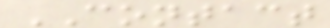CONTACT
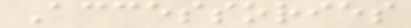Accessories
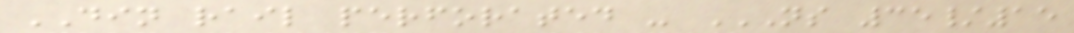DIN rail perforated - NS 35/15
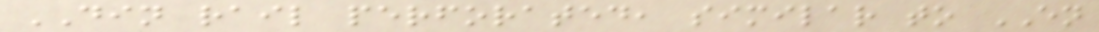DIN rail perforated, similar to EN
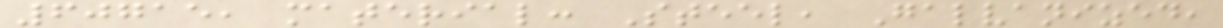60715, material: Steel, Galvanized,
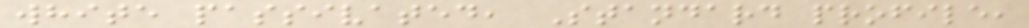white passivated, Standard profile,
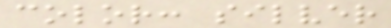color: silver
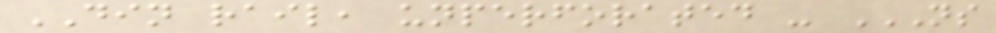DIN rail, unperforated - NS
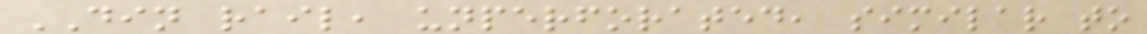DIN rail, unperforated, similar to
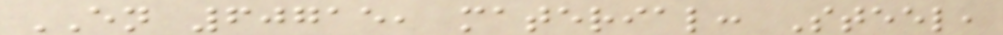EN 60715, material: Steel,
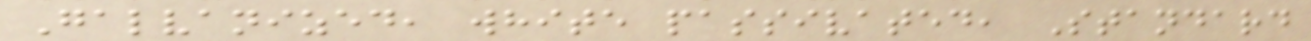Galvanized, white passivated, Standard
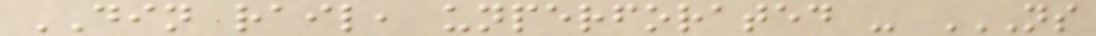DIN rail, unperforated - NS
